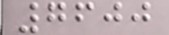7600
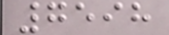7598
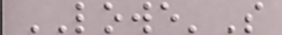LOWE'S
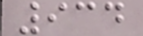934
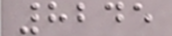8245
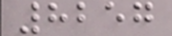8257
